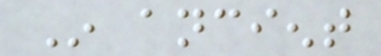In ancient
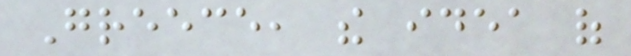Greece, the idea of
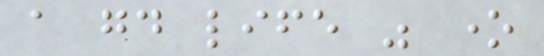a good life was one
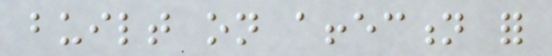built on affection for
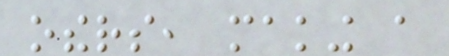others, making a
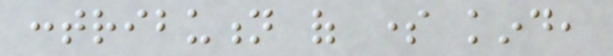contribution of some kind,
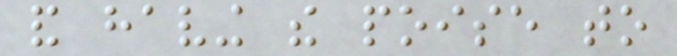and having the poise to
